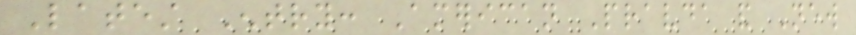Latest Entry: American Pravda and New
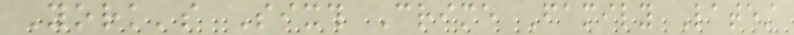York's Sixth Crime Family Latest
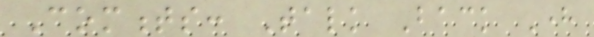Comments: Talk Back Here
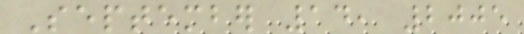September 14, 2005
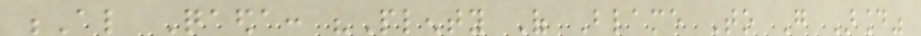Al Qaeda: "Plenty Of Blame To Go Around"
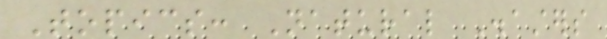Topics: Natural Disasters
